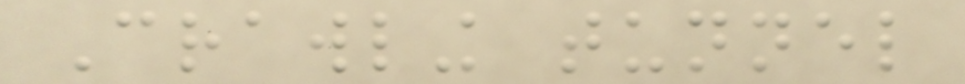Crawling tunnel
